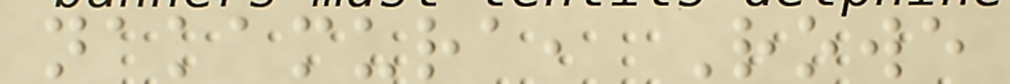nakamura, Rowe
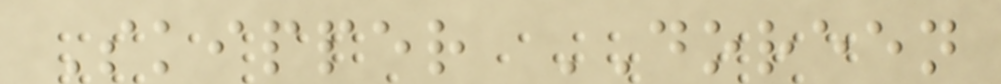Skipper DOREEN
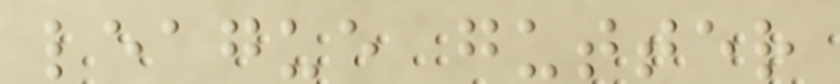league gutter
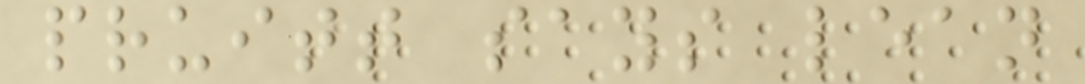pruitt says lean
